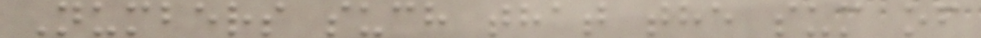Numbers such that the sum of
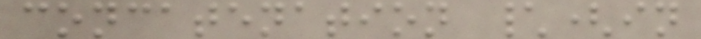concatenation \(in
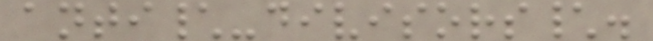anti\-divisors\.
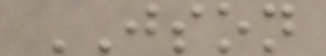JSON
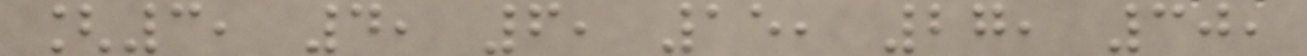[3, 4, 6, 15, 27, 30,
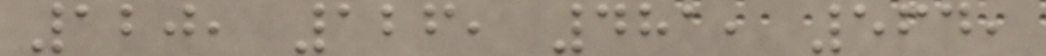120, 126, 481, 564,
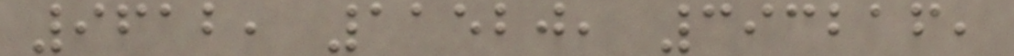9612, 11520, 393216,
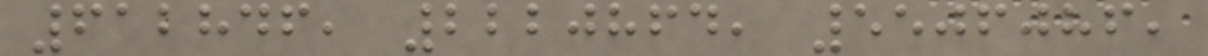612846, 2220864, 5506086,
